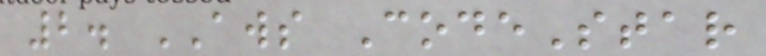2. AWS CodeStar
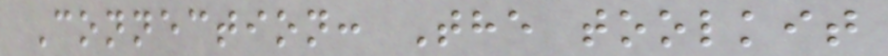Connection: The toolkit
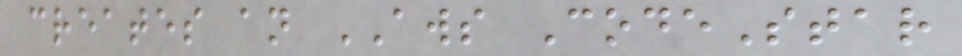creates an AWS CodeStar
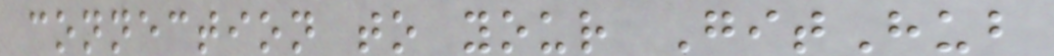connection to your GitHub
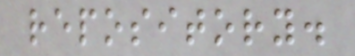repository.
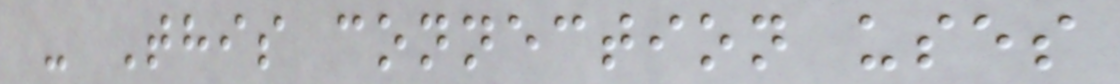- This connection uses
